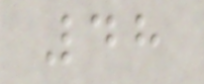48
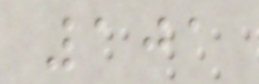101
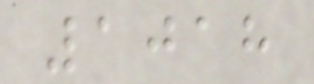1018
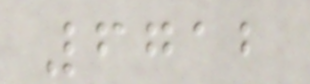6712
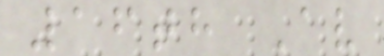16th Av
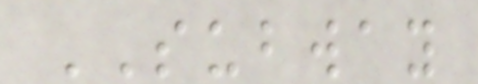SUBWAY
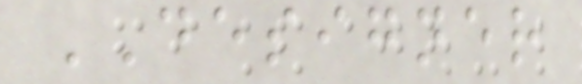DESIGNER
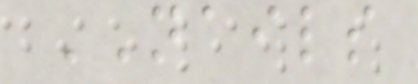NAILS
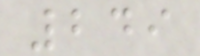249
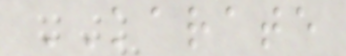KARATE
